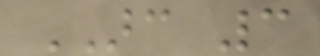ARC 3
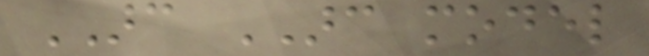ARC ARC model
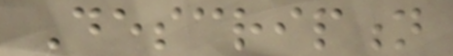Description
